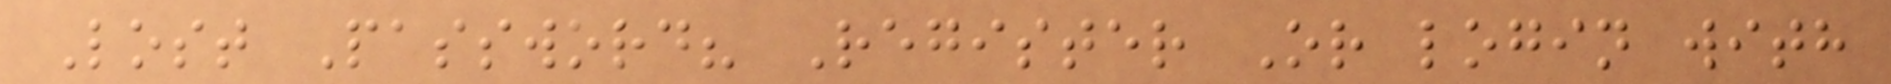Lost Password? Register Or login with
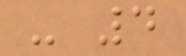- 4
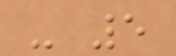- 5
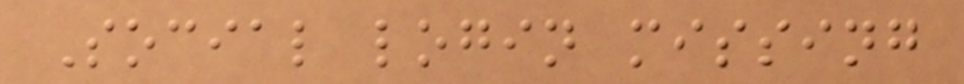Social login missing
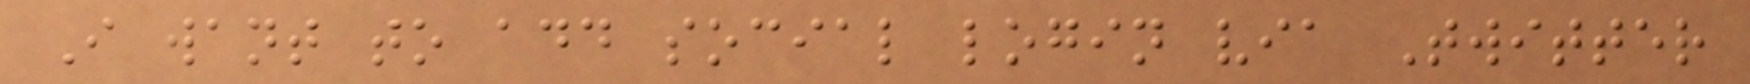I want to add social login via Twitter
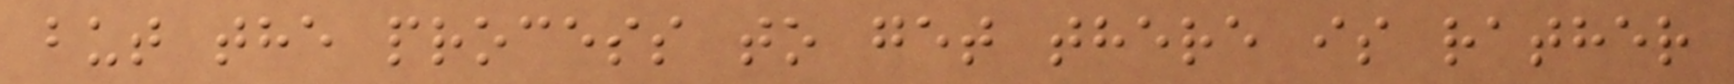but the process to get there is rather
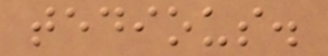tedious.
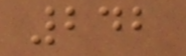242
